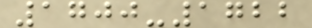1700-1722
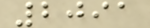2091
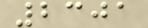2301
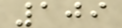109
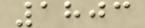1803
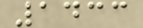1433
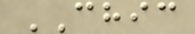CHIC
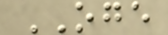OGE
